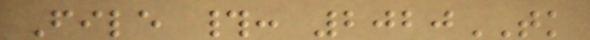File #: 2020TK
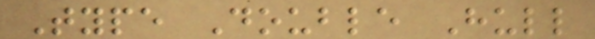Type Double Hull
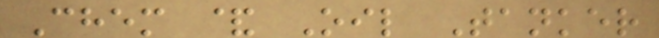Chem & Oil Tanker
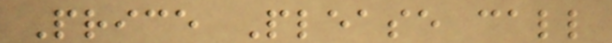Price Please call
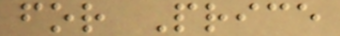for Price
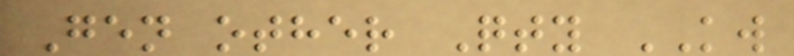Gen other Qty KW
